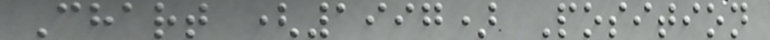Chart (1997) Position
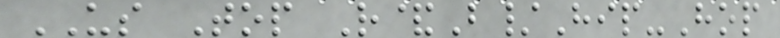US Top R&B/Hip-Hop
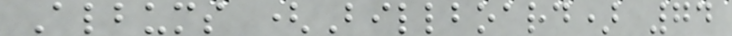Albums (Billboard) 74
